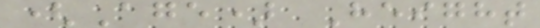(Age) Height
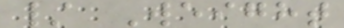/ Weight
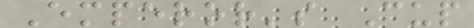Emperor's Cup
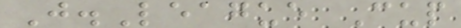J.League Cup
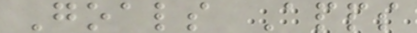Goals Apps
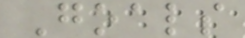Goals
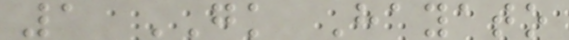1 GK Hayato
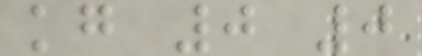kg 0 0
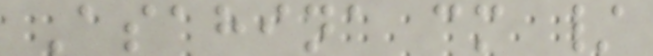Asahina cm /
